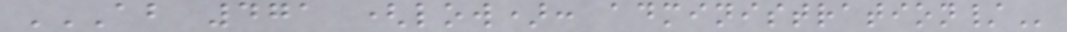AB 471 (LOW): ADMINISTRATION/
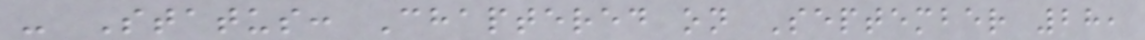- Status: Chaptered on September 28,
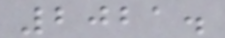2021.
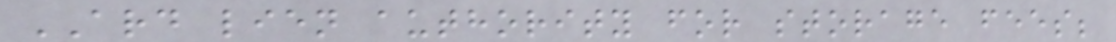ARD lien authority for storage fees;
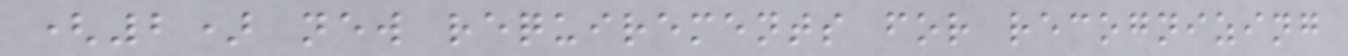(2) new requirements for recognizing
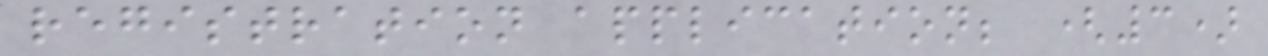registration application; (3)
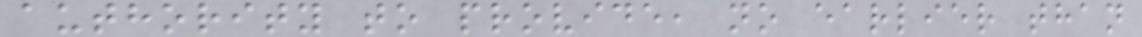authority to provide, no earlier than
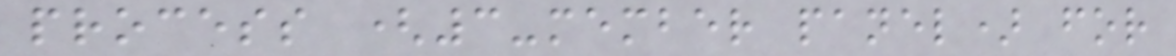process (3-member panel) for
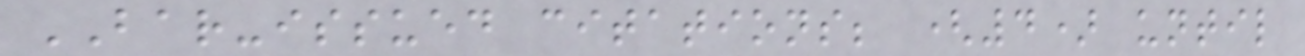BAR-issued citations; (4) until
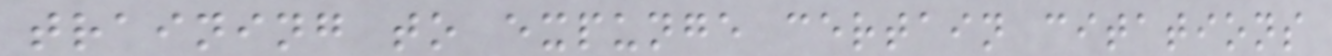training to expunge certain citations
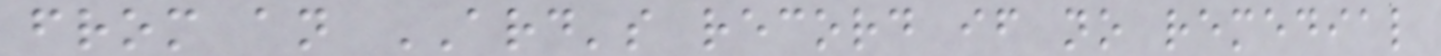from an ARD's record if no remedial
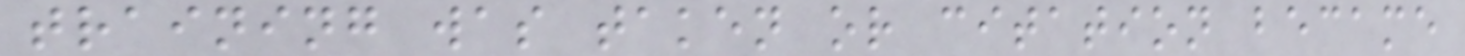training was taken or citation became
